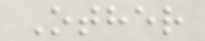Other
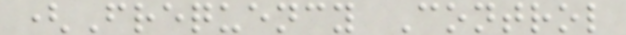(Frequency Control
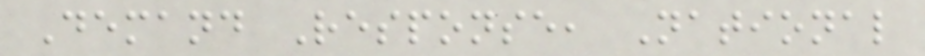Demand Response, National
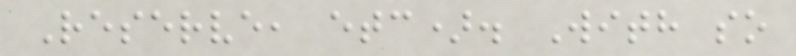Reserve, etc). With so
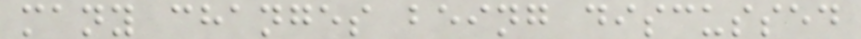many changes being discussed
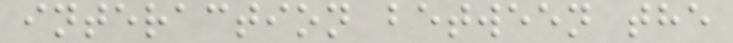interaction between the
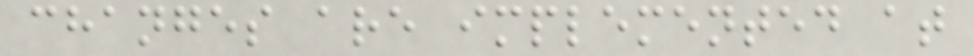changes are implemented at
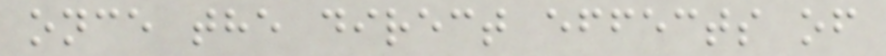once the direct effects of
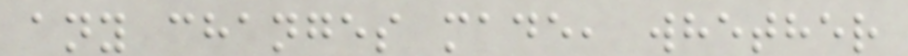any changes made, whether
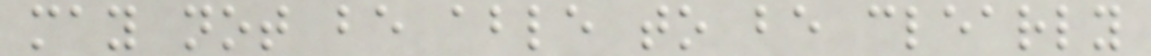may not be able to be clearly
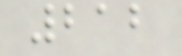212
